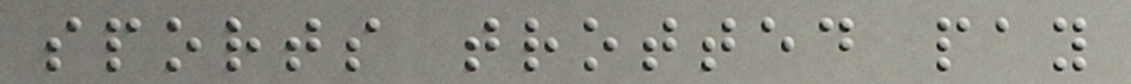sports trotted pay
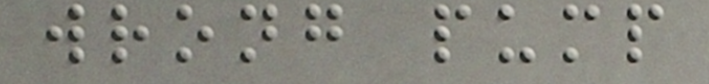wrong pump
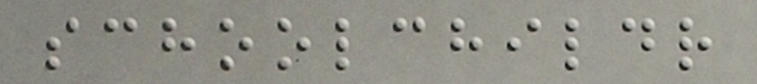schoolchildr
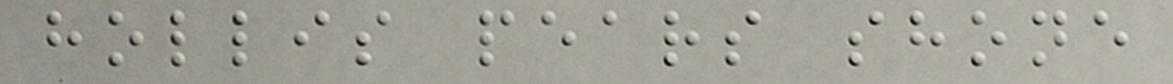hollis pears shone
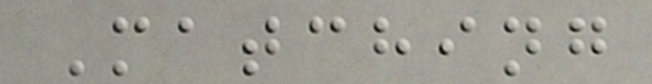Matching
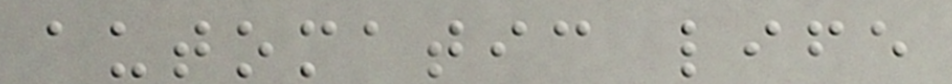automatic life
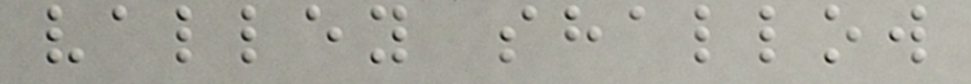valley shallow
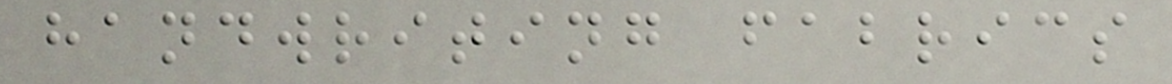handwriting fabrics
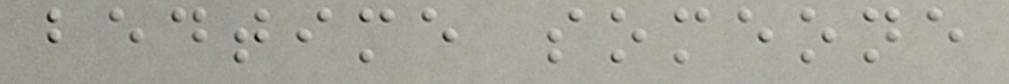bedtime someone
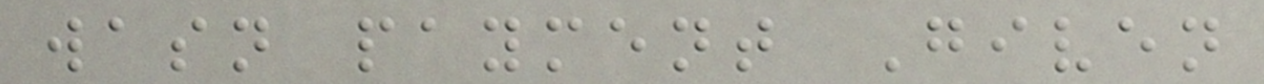wasn payment Given
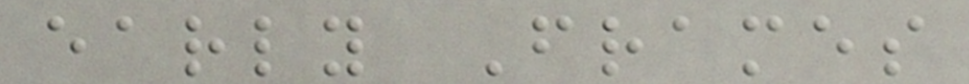early Frames
